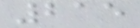215
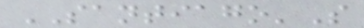SANTIAGO'S
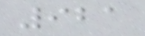921
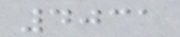4031
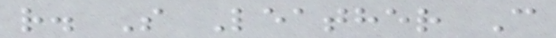r. S Leather C
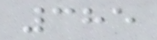385
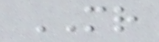MR
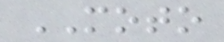MOTO
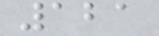121
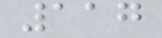117
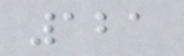121
